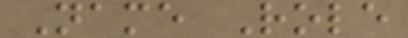Name Role
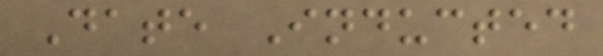Date Inducted
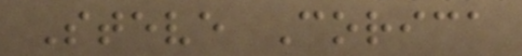Steve Corica
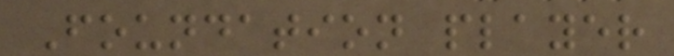Foundation player
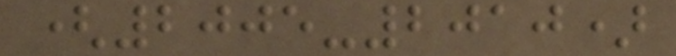(2005-2010)
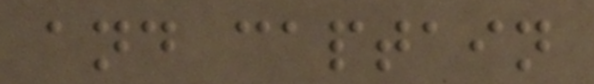and captain
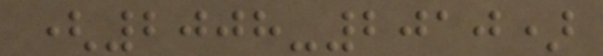(2008-2010)
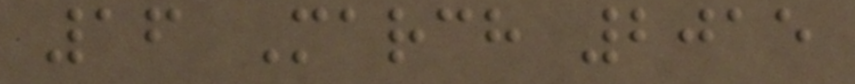16 March 2015
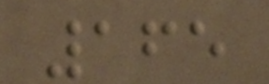165
